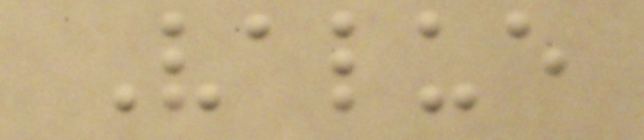Value
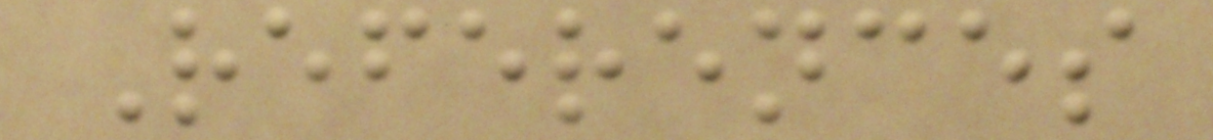References
